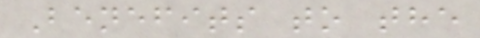Benefits to the
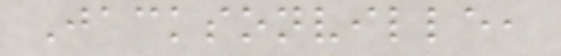Jacksonville,
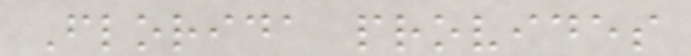Florida provides
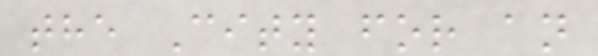the City for an
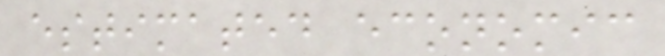estimated economic
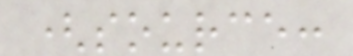(source:
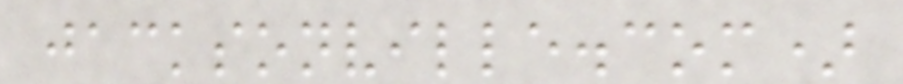jacksonville.com)
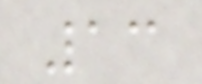13
